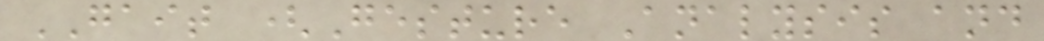GAIT (Gesture Analysis and
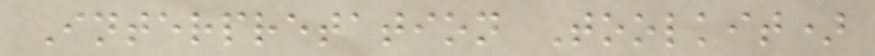Interpretation Toolkit)
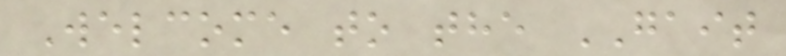Welcome to the GAIT
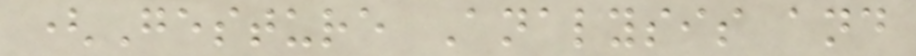(Gesture Analysis and
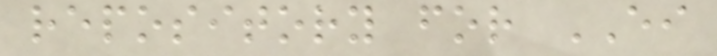repository for EI
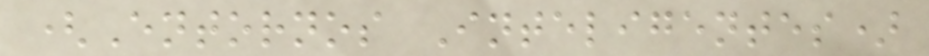(Entornos Inteligentes)
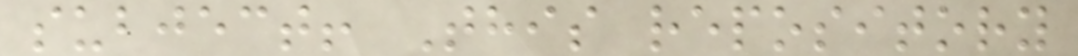subject! This repository
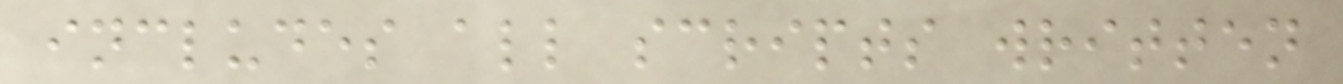includes all scripts written
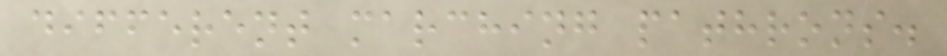different marching pathrons.
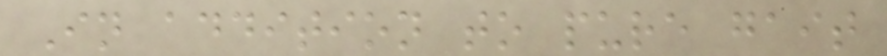In addition to pure gait
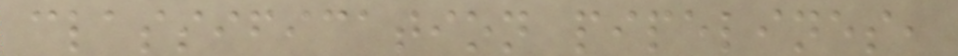classification pipelines,
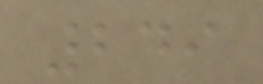249
